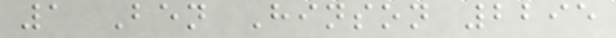1 Ben Hinson 2295
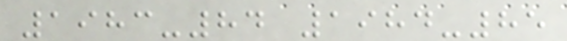1983-84 1984-85
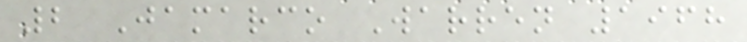2 Jamarco Warren 1968
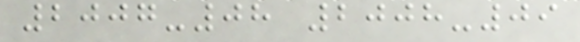2007-08 2008-09
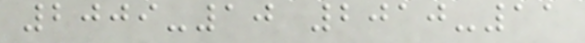2009-10 2010-11
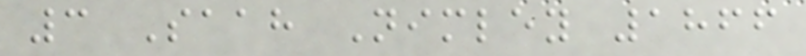3 Saah Nimley 1866
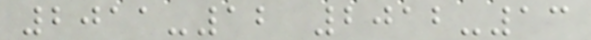2011-12 2012-13
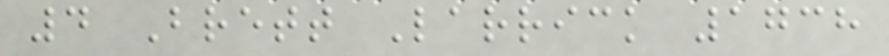4 Brett Larrick 1738
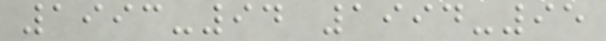1993-94 1994-95
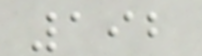192
